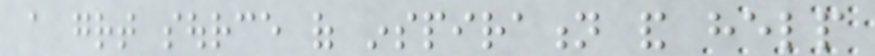a great source of inspiration and help
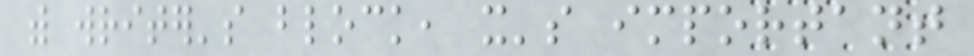with writer's block, it's important
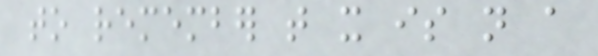to remember that it is not a
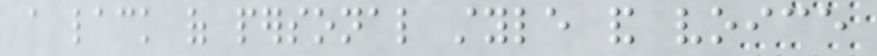a lack of personal style and voice
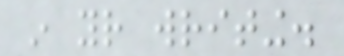in your writing.
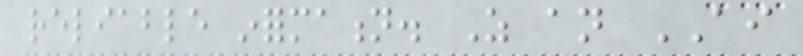reliable information. As an AI
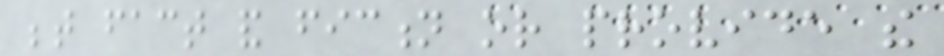between fact and fiction or provide the
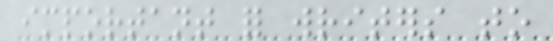important for writers to
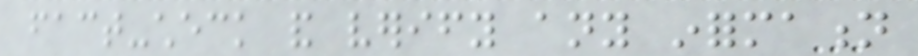fact-check and verify any information
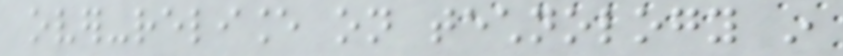over-reliance on technology in
